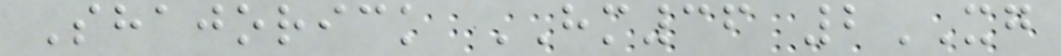Shajorick HM36 2XG
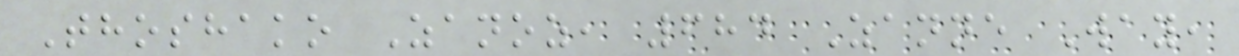Thoshako Zanoz, 684 Zanne Way,
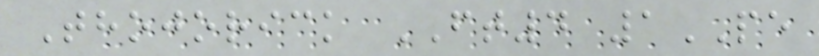Thojorick FT4 1PE
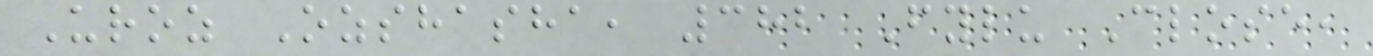Uroz Ozshasha, 382 Fylu Close,
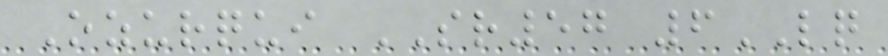Ozurqui SR57 6LQ
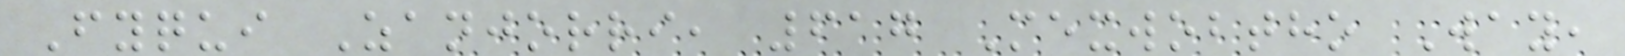Fyqui Zanjorri, 617 Mexwobtho Way,
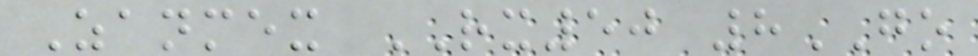Zanmex RX50 8GO
